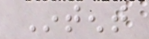Intent
